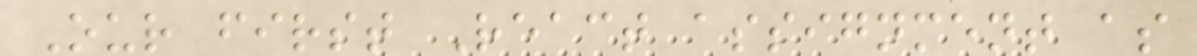Our first React assignment as
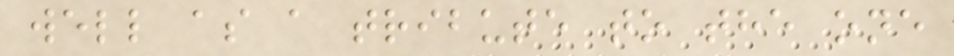well as a tribute to the one
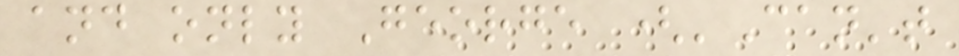and only George ('Can't
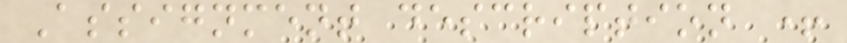Assignment description +
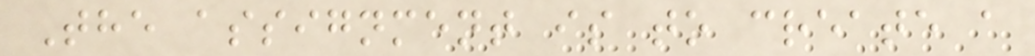The assignment is to create a
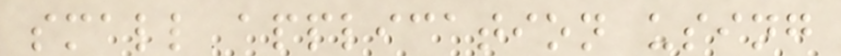small application using
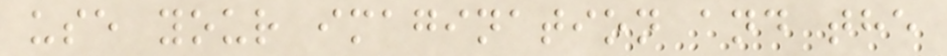use your imagination and the
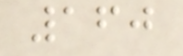160
